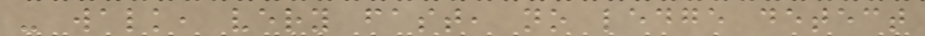- walk, very fast, no ledge detect
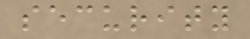security
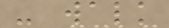- walk
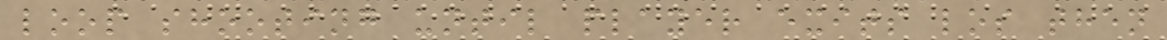loop shooting until player exits los then
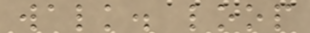walk. loop
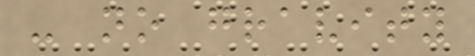- no gravity
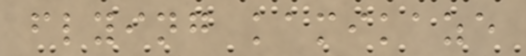flying kamikaze
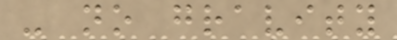- no gravity
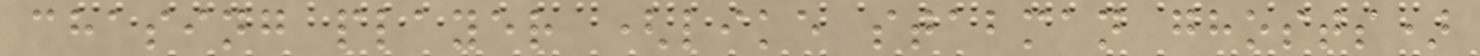chasing player (like stabman ghosts)
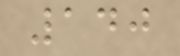140
